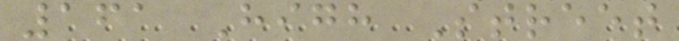161 High Street
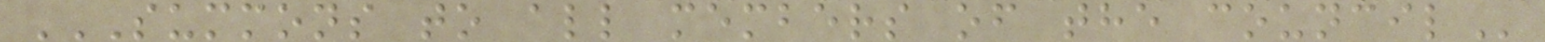SUMMONS TO ALL MEMBERS OF THE COUNCIL
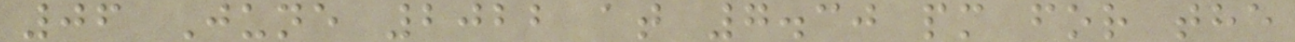06 June 2022 at 7.30 pm for the
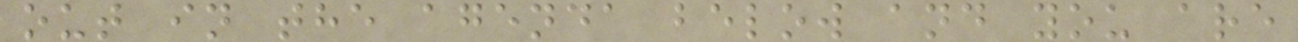out in the agenda below and you are
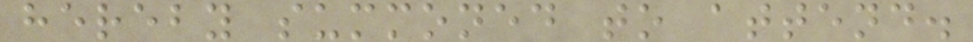hereby summoned to attend.
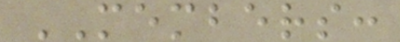MEMBERS:
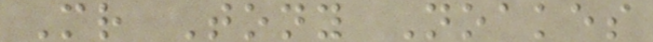Mr Tony Noakes
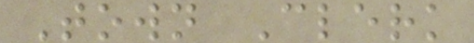Town Clerk
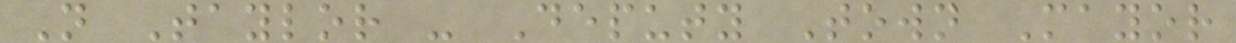N Taylor - Deputy Town Mayor
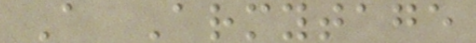A Armytage
